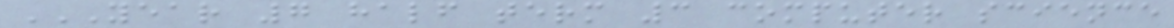YEAR 7 HALF TERM 3 COMPUTER SCIENCE
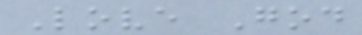Love God
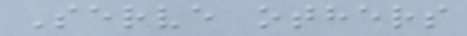Serve others
